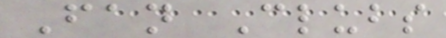Fan Clubs
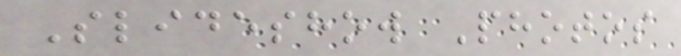Slideshow Photos
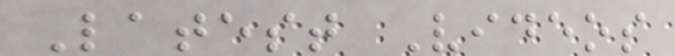Latest Videos
